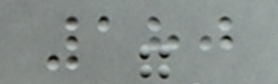180
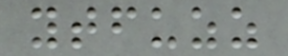ytfuzz
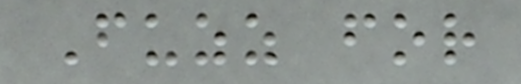Fuzz for
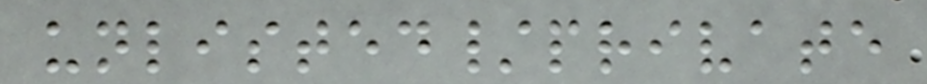unlisted/private
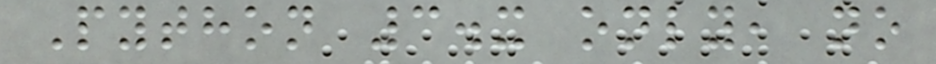Python 3.x only, no
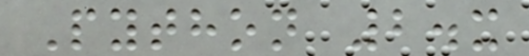Python 2.x
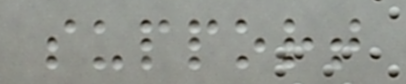support
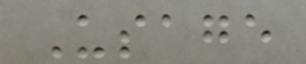Usage
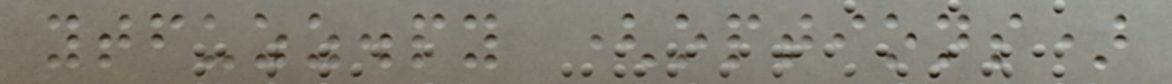ytfuzz.py (options)
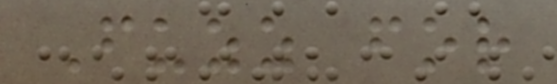Fuzz for
